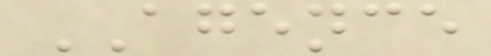AGENCE
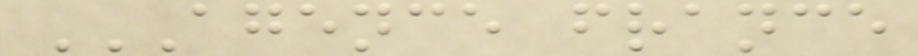AGENCE FRANCE
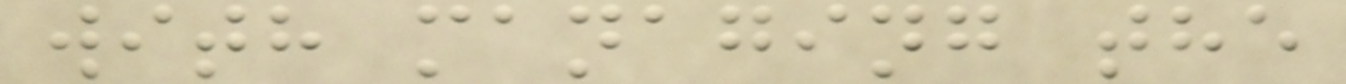with managing the
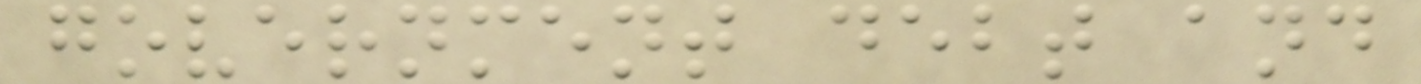government debt and
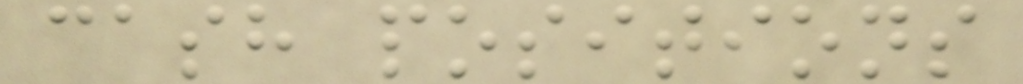cash positions
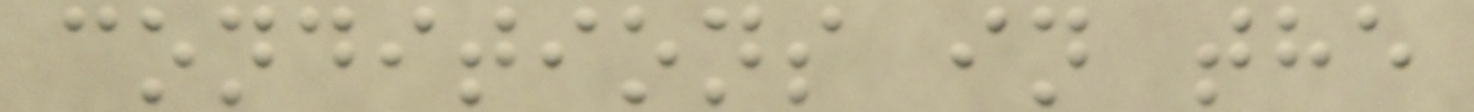conditions in the
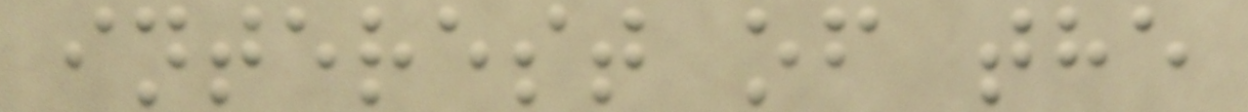interest of the
